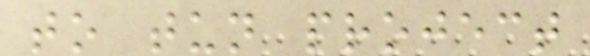to tun project
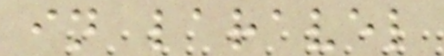in laravel
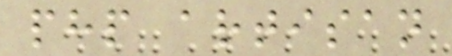php artisan
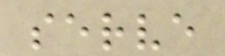serve
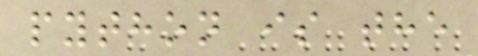python is the
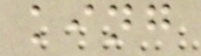king
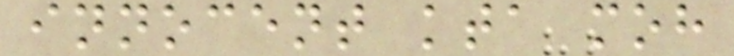innocent kta moh
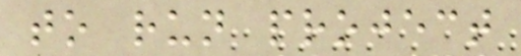to run project
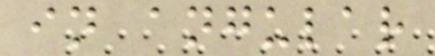in angular
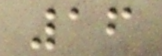16
